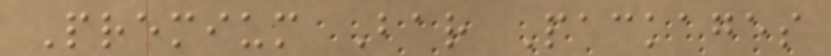Premium Bar Packages
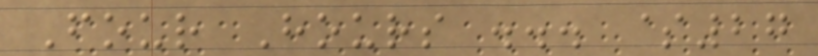Four Hours ... $27
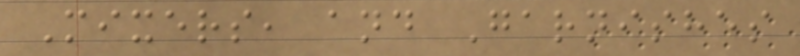Mixers, and Garnishes
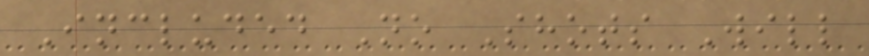Included No Shots Will
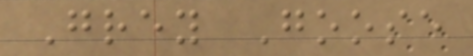Grey Goose
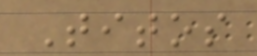Titos
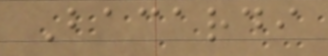Bacardi
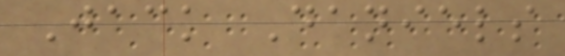Jack Daniels
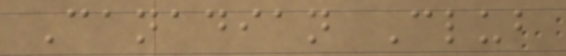Canadian Club
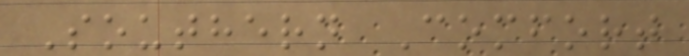Southern Comfort
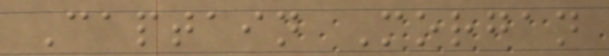Captain Morgan
